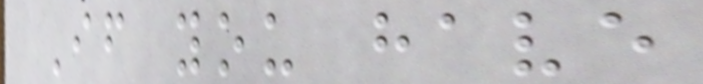If you have
